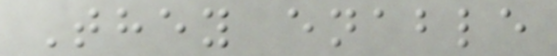They enable
